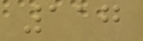117
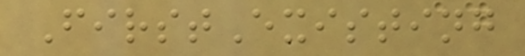FirstExisting
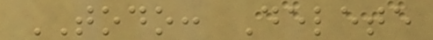TODO: Delete
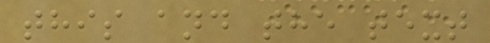this and the text
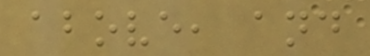above, and
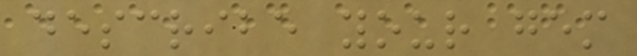describe your gem
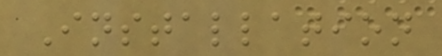Installation
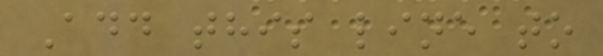Add this line to
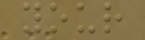your
